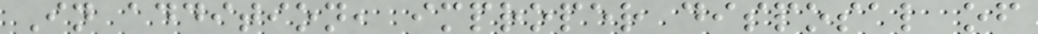In addition, improper disposal of
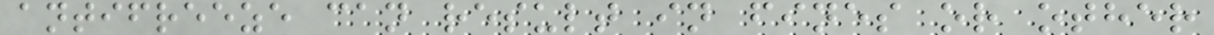antifreeze can result in fines or other
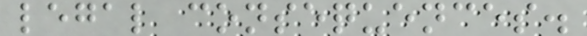legal consequences.
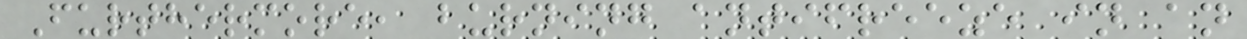Furthermore, burning antifreeze in an
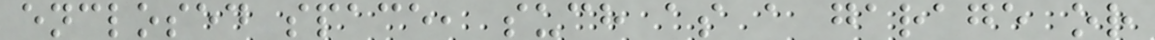enclosed space, such as a garage or
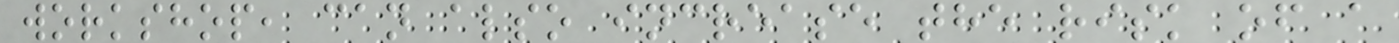workshop, can also increase the risk of a
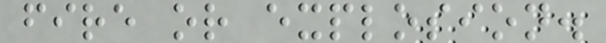fire or explosion.
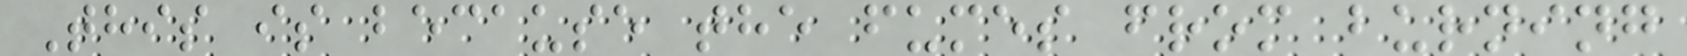This is because the fumes from burning
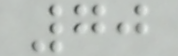70
